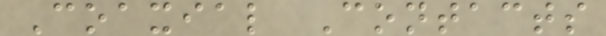Coaxial Contacts
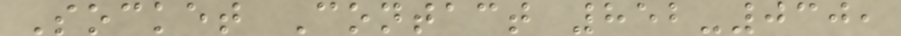Socket Contact 852-030,
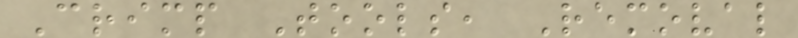Crimp Tools, Removal
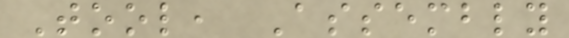Tool, Assembly
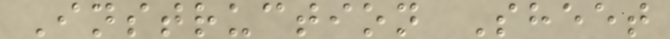Instruction Sheet
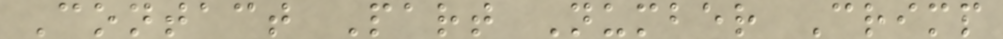Contact Part Number Crimp
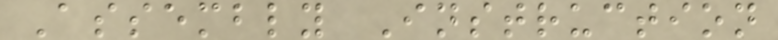Assembly Instruction
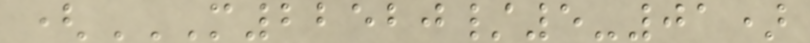(M22520/5-01)
